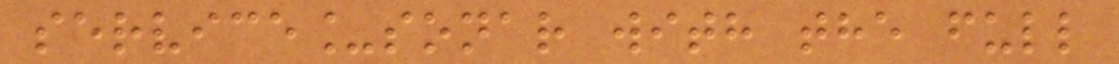service_sonar with the full
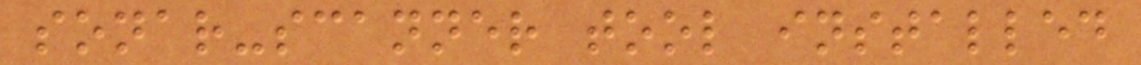sonar-scanner tool installed
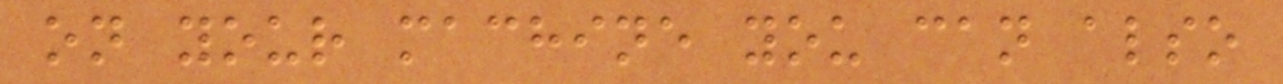on your machine you can also
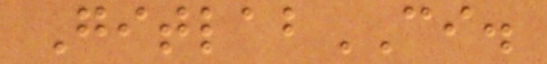GitlabCI.
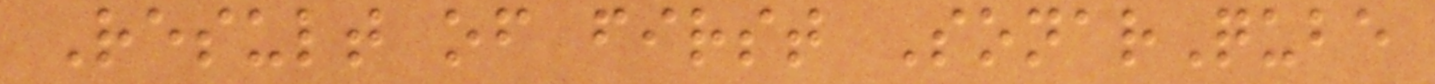Result of first SonarQube
